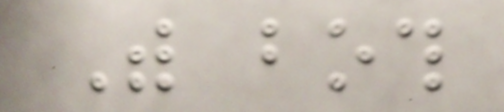With both
